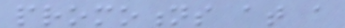promotions at a
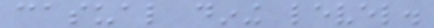casual dining level.
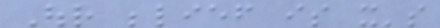Our belief is it's
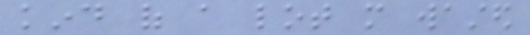kind of a lot more wasted
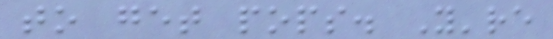to get pops. You're
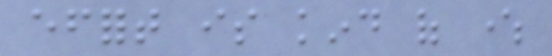effort is kind of where
